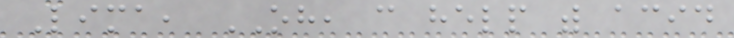Lima, OH, can help with acid
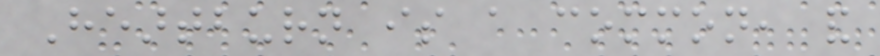Heartburn is a common, and
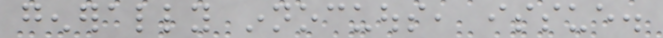generally innocuous, issue.
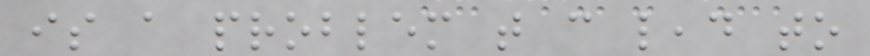is a problem that can lead to
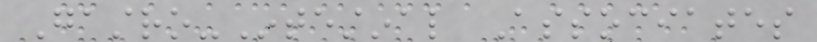Gastro-Intestinal Associates
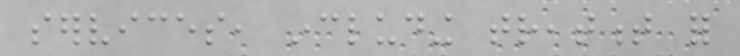services, including treatment for
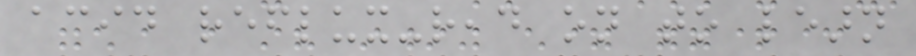acid reflux-read on to learn
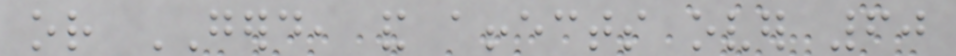or GERD, and affects over 60
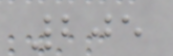205
